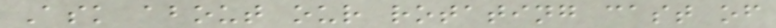Ask about our rotating cast of
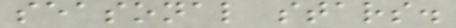seasonal stars.
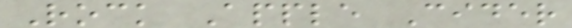Rock Apple Cider
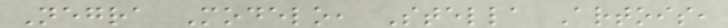Negra Modelo, Stella Artois,
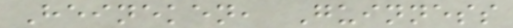Heineken, Guinness
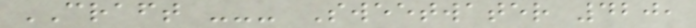CRAFT --- Sweetwater 420,
